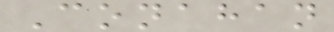Conahan
